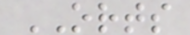ORTS
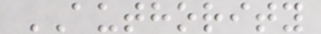AUTHORITY
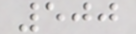500
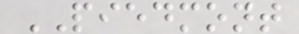PIEDMONT
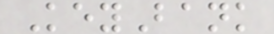KeyBank
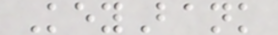KeyBank
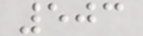503
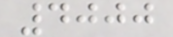4000
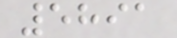5891
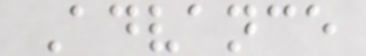Advance
